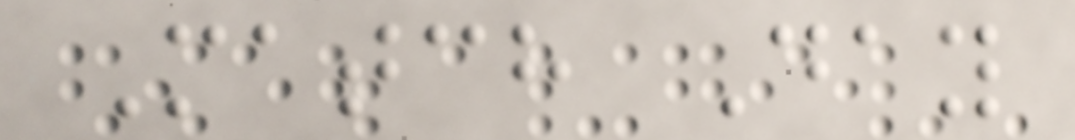Match Day
